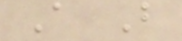A B
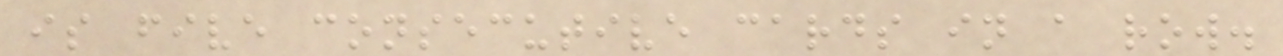is five consecutive cards in a row.
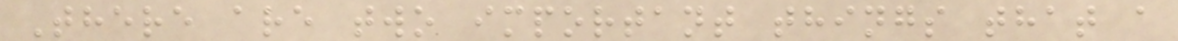There are two important things that a
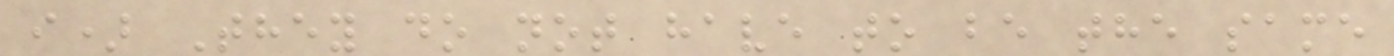i) They do not have to be the same
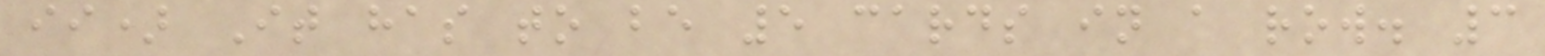ii) It has to be 5 cards in a row. 3
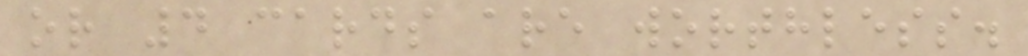or 4 cards are worthless.
